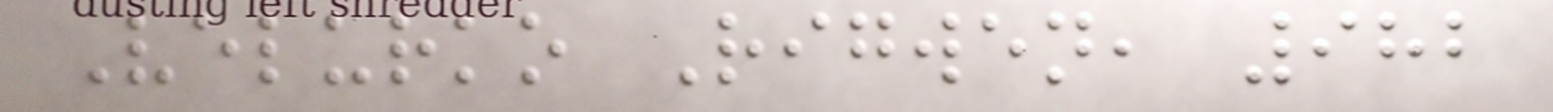Velurko Rigwen, 982
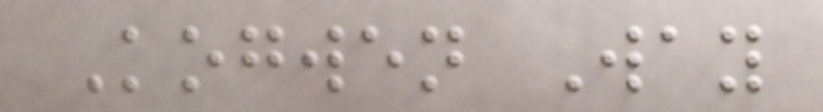Kogwen Way
